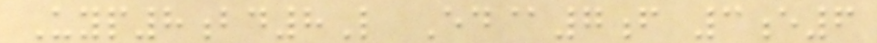Uyp8bd8L Ed@7f 3e6
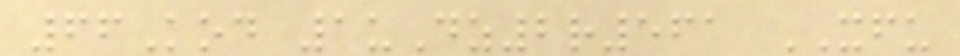66Kod 1uDz2r561 XFU
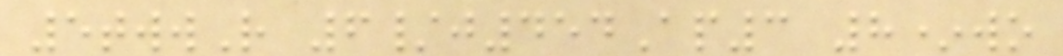5twwR 6/j454Ap3 8*wo
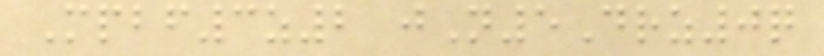Mpbf3z2 jN5Drz0q
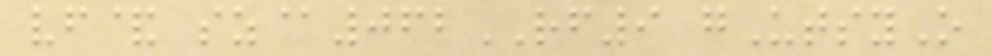vf& sz@062RF9 gUtsyO
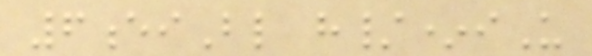6eiBl h/*iU
